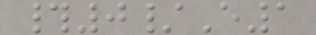#0/E1
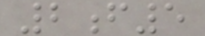2f5
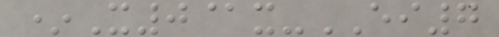*X0@x-EI7
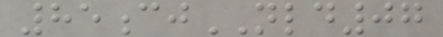85cjNLD07
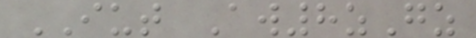IUT Aw8zGz
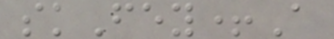skFey+A
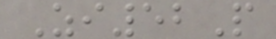Zi52P
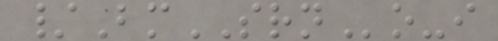/BmSRNo-i
